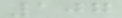107
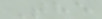The
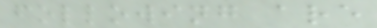following are
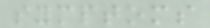symptoms
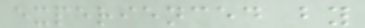experienced by
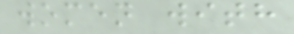women with
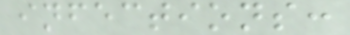infections:
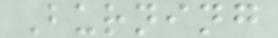Burning
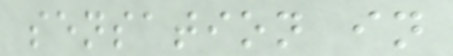sensation in
